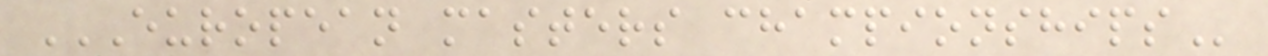EUROPEAN MASTERS CHAMPIONSHIPS
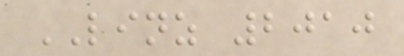LINZ 2010
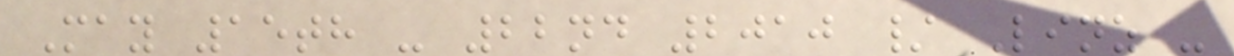May 15th - 22nd 2010 / Linz -
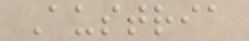Austria
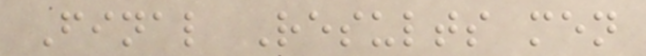Final Results men
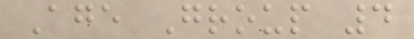Age Group 4
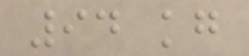94 kg
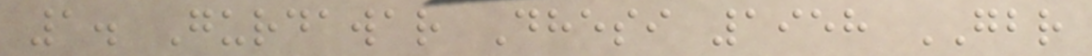1. Gurdawar Dhesi 1958 GBR
